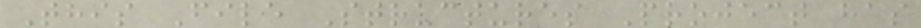This File Structures Project has
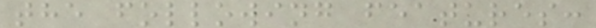the following features:
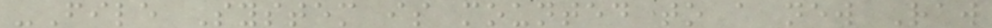-File System is mounted to a new Raw
